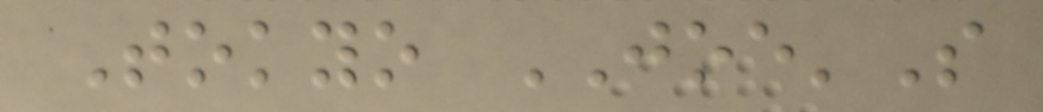Tokyo JOE'S
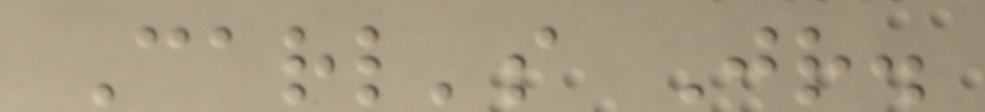Carl's Jr.
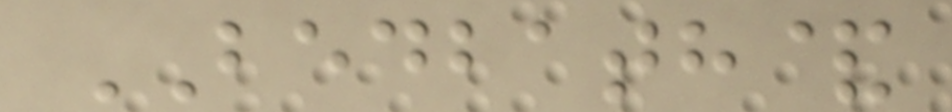BEDBATH&
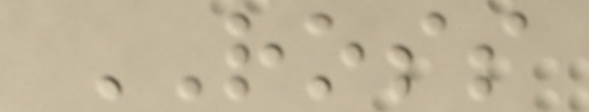ROSS
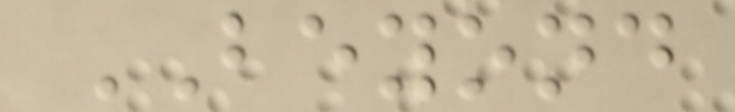BEYOND
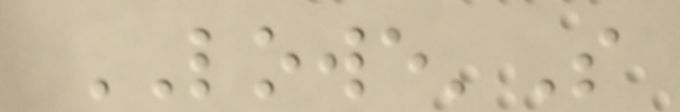LOWE'S
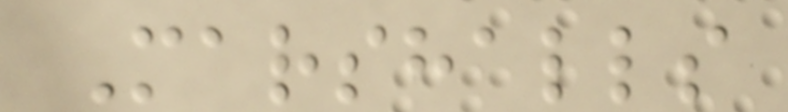Marshalls
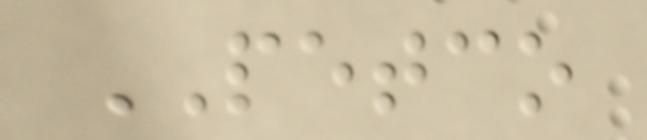PETCO
